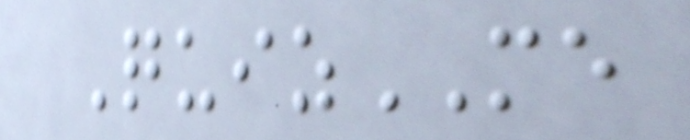QuizME
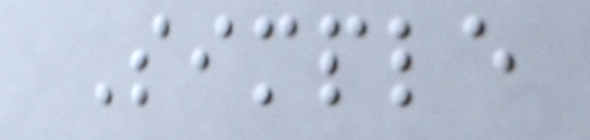Simple
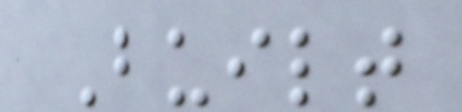Built
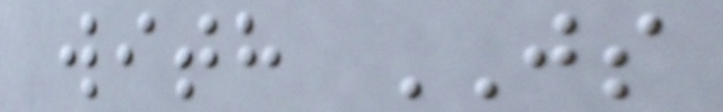with JS
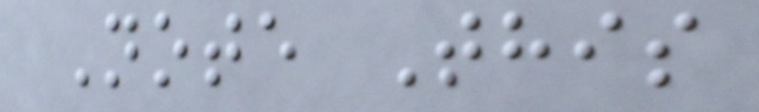Note This
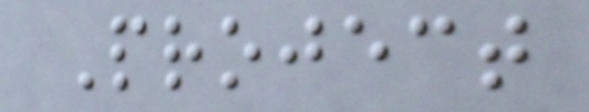Project
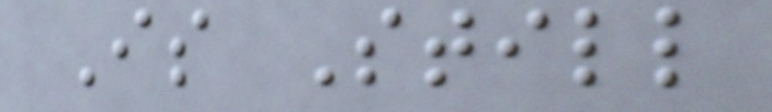Is Still
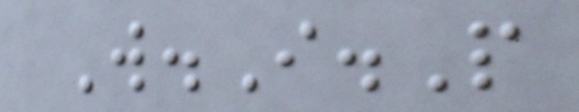W.I.P
